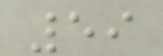59
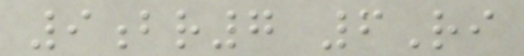9br7 6Ri
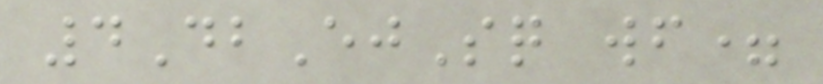4DbEjSq wf=
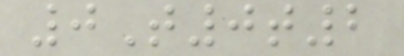0T0t2
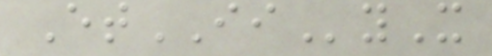EtIIyX
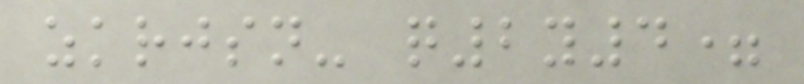zkrjsn- q2y4=
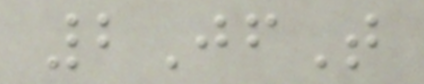2JfT
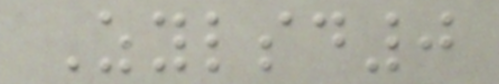Zylsd0
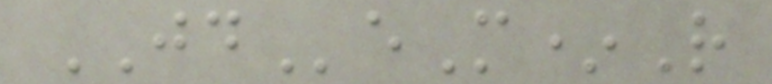JDeM*R
